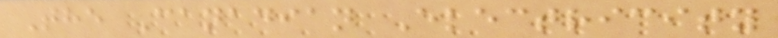The Canadian Electricity
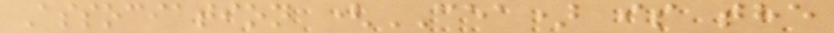Association (CEA) is the
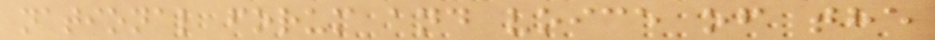national forum and voice of the
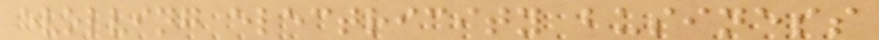evolving electricity business
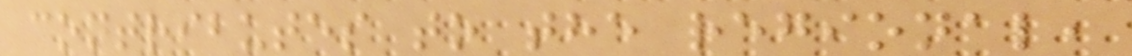contributes to the regional,
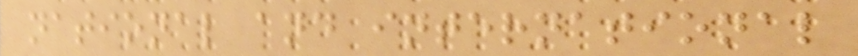national and international
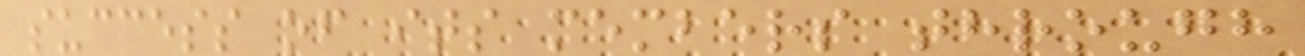success of its members through
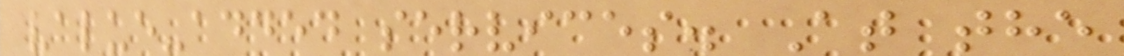value-added services. At the
